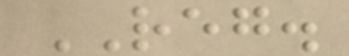REG.
